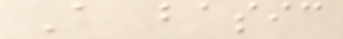A basic
